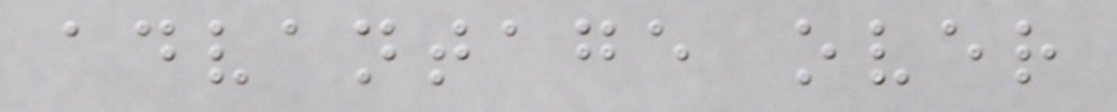advantage over
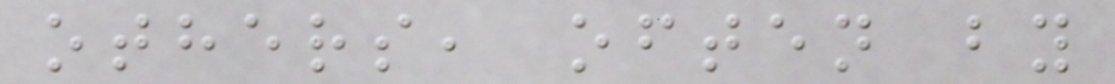others, often by
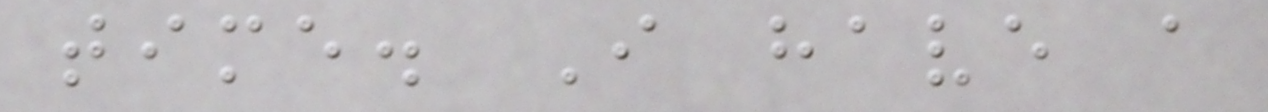time. I have a
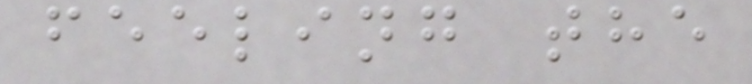feeling the
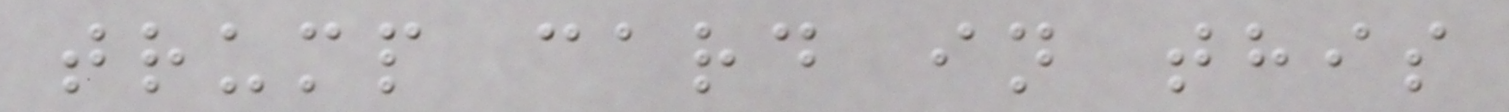trump card in this
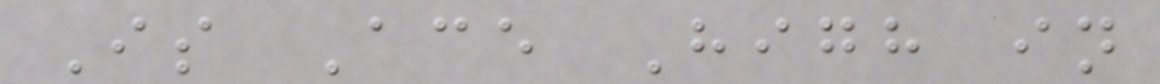Is Ace High in
